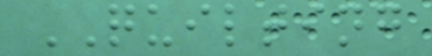QUILTING
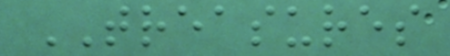TREASURES
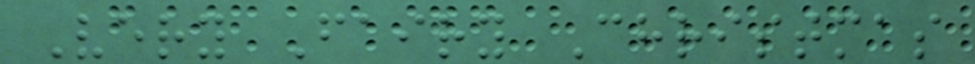Very Fairy Christmas
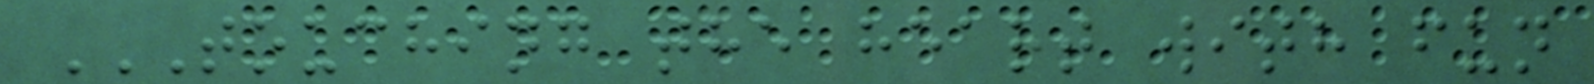TOUCHING THE HEART WITH FUN
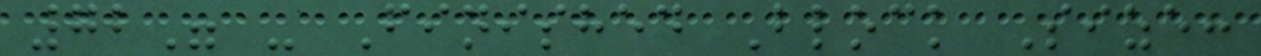72" - Finished Block Size:
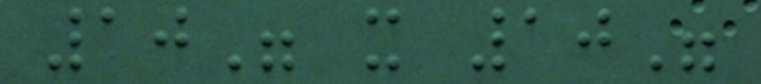10" x 10"
